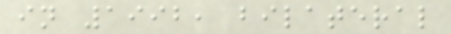in 1992, bilateral
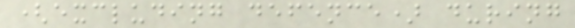(excluding defence) during
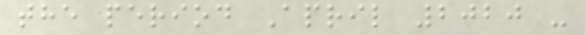the period April 2020 -
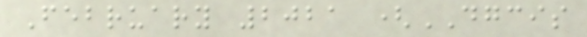February 2021 (DGCIS
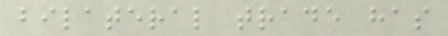bilateral trade has
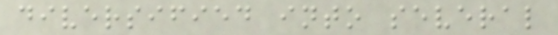diversified into several
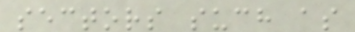sectors such as
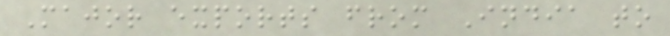Major exports from India to
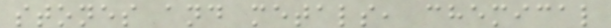stones and metals, chemical
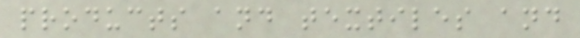products and textiles and
